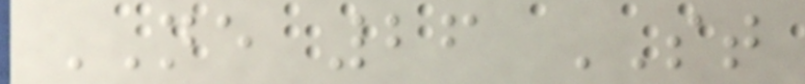NE 26 ST
